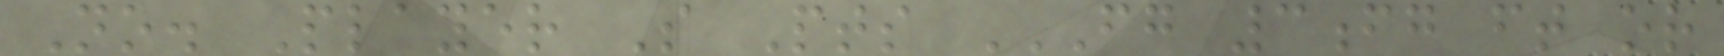No. Player S Pts FG 3FG FT OR
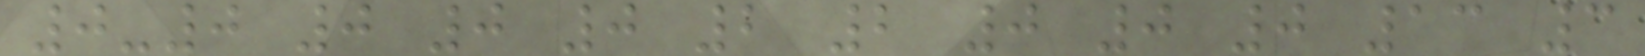0-0 0 0 0 2 2 0 0 0 13 3
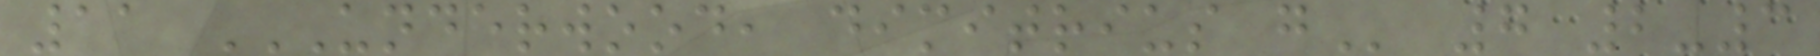11 UNDERWOOD, DIMITRIUS G 7 2-3
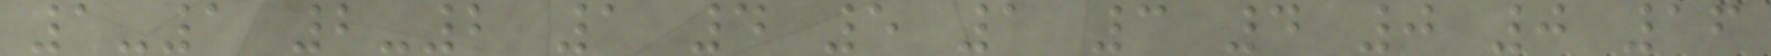1-1 2-2 1 4 5 1 3 4 0 0 16
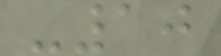-10
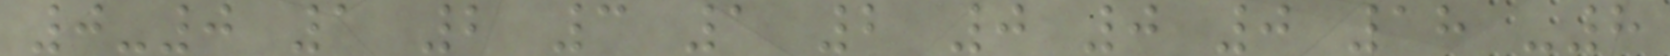0-0 1 2 3 1 2 0 0 0 18 -8
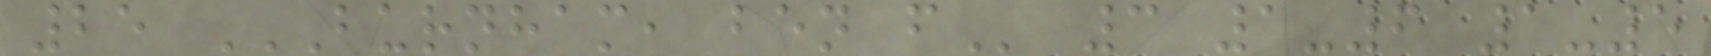25 BURNHAM, BEN F 3 1-6 1-5
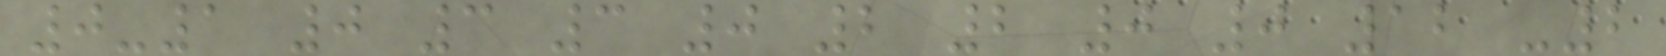0-1 0 3 3 0 2 2 0 0 12 -2
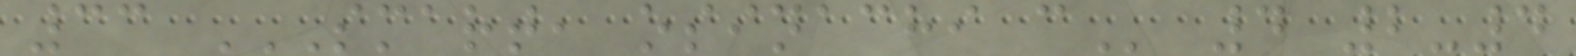33 SMART, OSINACHI C 4 2-4
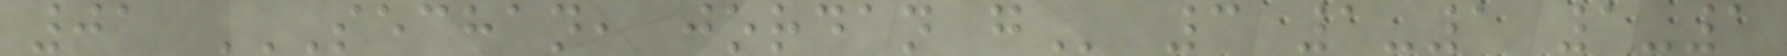01 SECHAN, JORDAN G 3 1-1 1-1
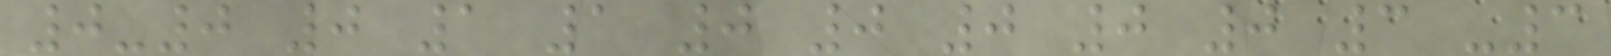0-0 0 1 1 0 0 0 0 0 3 -3
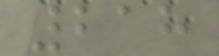218
